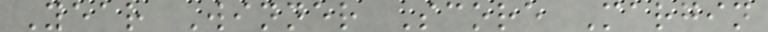Year Winner Score Margin
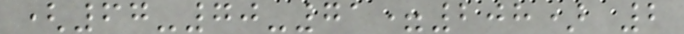(67-70-71=208) 2
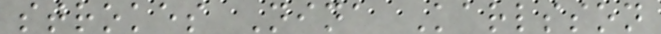strokes Nina Karlsson
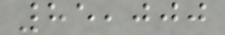85,000
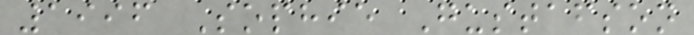1996 Sophie Gustafson
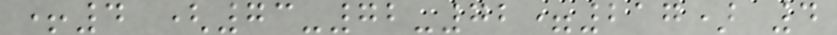+4 (73-72-72=217) 4
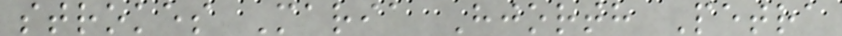strokes Maria Hjorth Petra
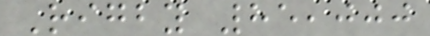Rigby 85,000
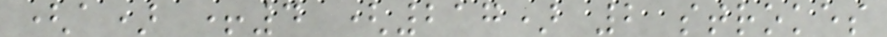(a) +4 (217) 2 strokes
